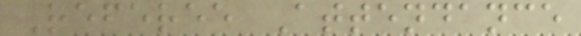Referee Attendance
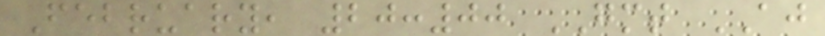February, 20:00 GMT AJ
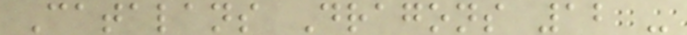Catalans Dragons 12 -
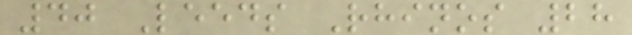40 Leeds Rhinos 28
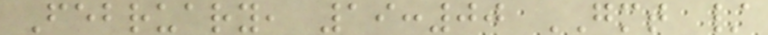February, 19:00 GMT /
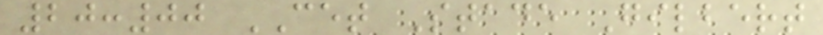20:00 CET Stade Gilbert
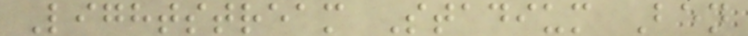Lightstream Stadium Ben
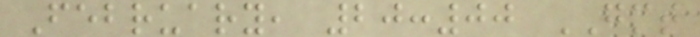February, 20:00 GMT
